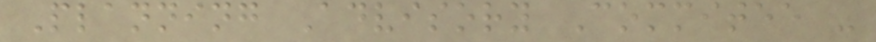Planning Advisory Commitee -
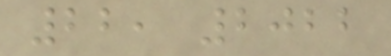22, 2022
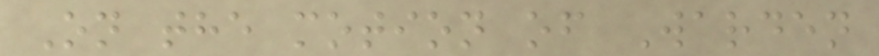On the motion of Warden
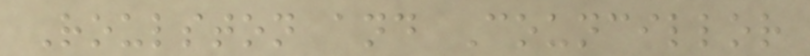Roulston and Councillor
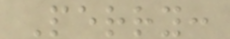Perry:
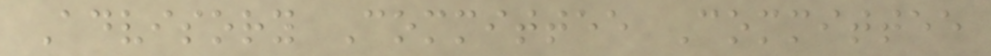Advisory Committee Committee
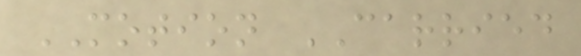MOTION CARRIED
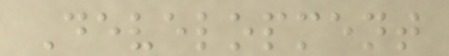Development
